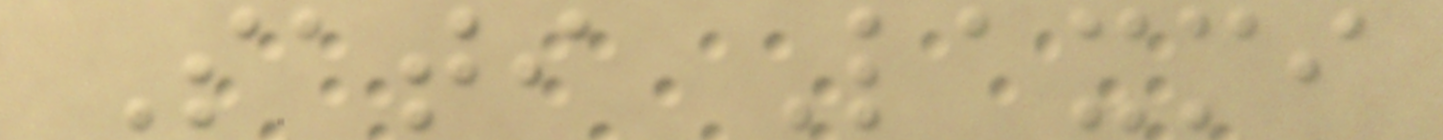Sati Laxmi
